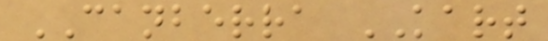CANBERRA KART
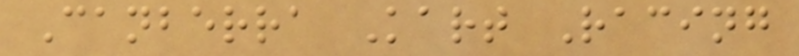Canberra Kart Racing
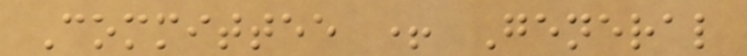Committee + General
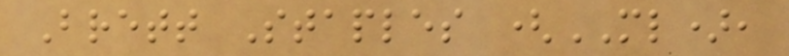Brett Staples (ML),
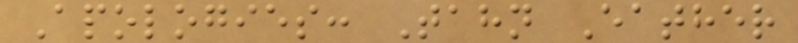Apologies: Tahn Eather
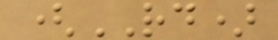(RD)
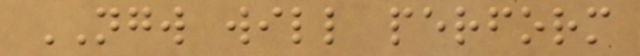NGW will perform
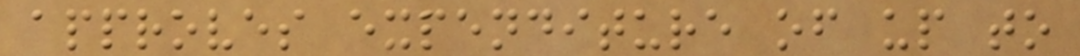approves expenditure of up to
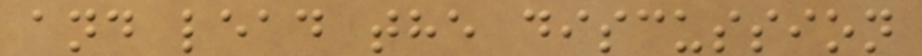and lead the discussion
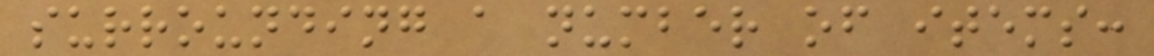surrounding a number of items:
